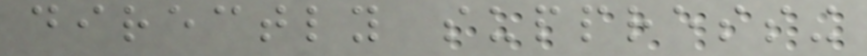directly suppressing
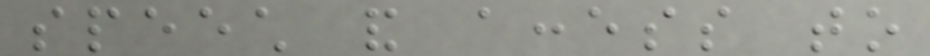speech and access to
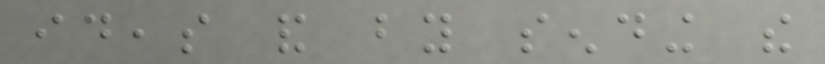ideas and by sending the
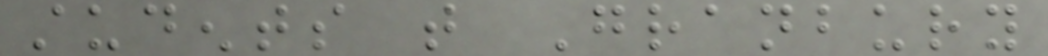students that Granbury
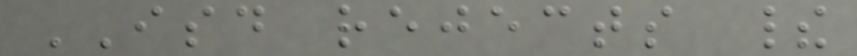ISD rejects their
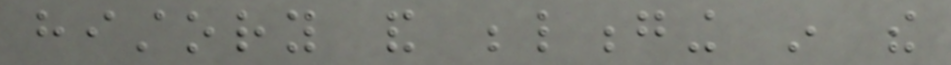history and belonging in the
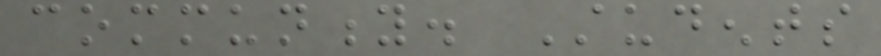community. Students
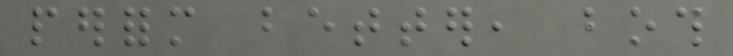perform better, both
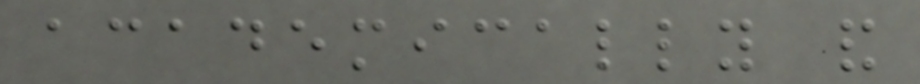academically and
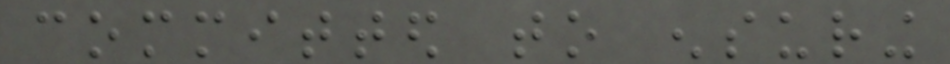committed to ensuring
